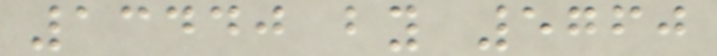13440 by 5760
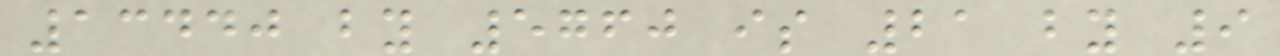13440 by 5760 is 21 by 9
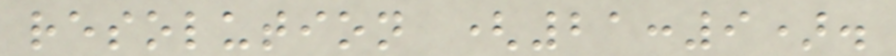resolution (21:9).
